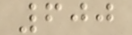600
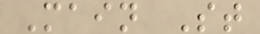Main St
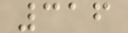316
